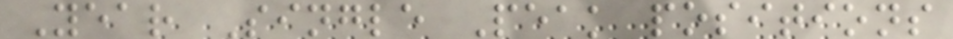Year Single Peak positions
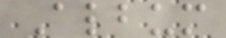Album
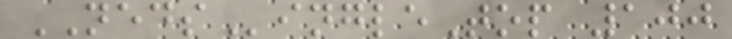NEDSingleTop 100
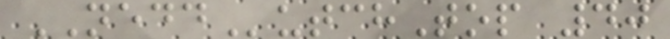NEDDutchTop 40
